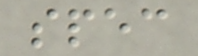spec
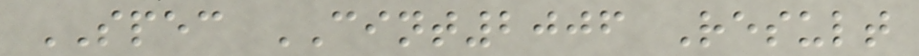SPEC CINT2006 Result
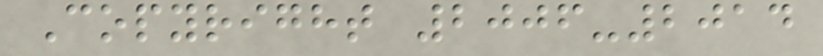Copyright 2006-2014
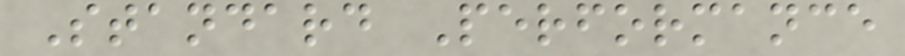Standard Performance
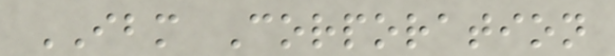IBM Corporation
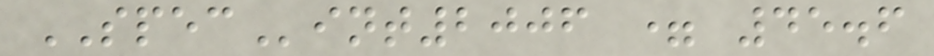SPECint2006 = 45.6
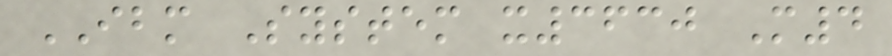IBM System x3630 M4
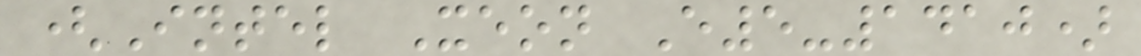(Intel Xeon E5-1410)
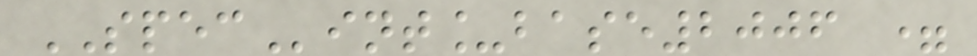SPECint_base2006 =
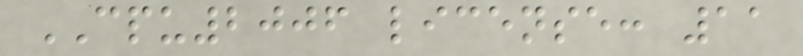CPU2006 license: 11
